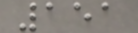151
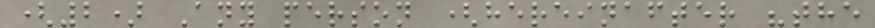(2) Any person (hereinafter "the
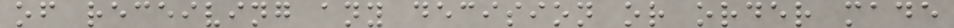of receiving any decision or order made
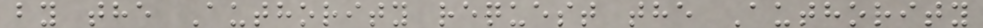by the Authority request the Authority
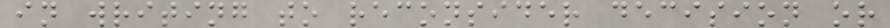in writing to reconsider decision or
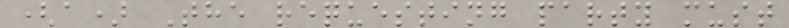(a) The requesting party must
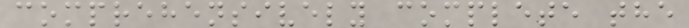comprehensively complete the
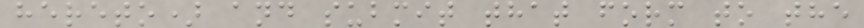hereto) and submit that form to the
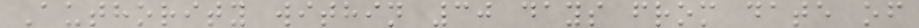Authority within 30 days from date of
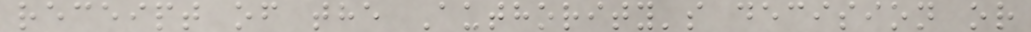receipt of the Authority's decision or
